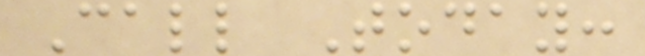Call Today:
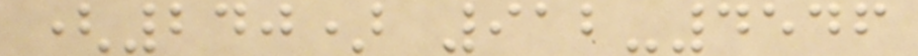(240) 912-4546
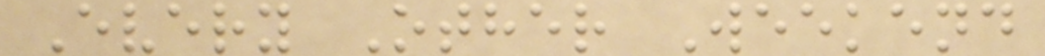Every Other Weekend
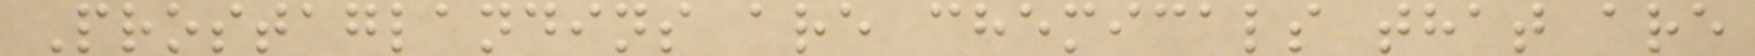Prostaglandins are chemicals that are
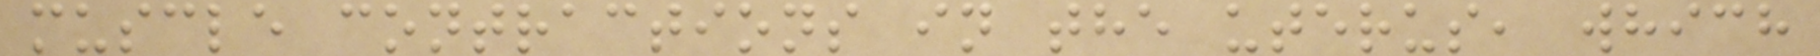muscle contractions in the uterus, which
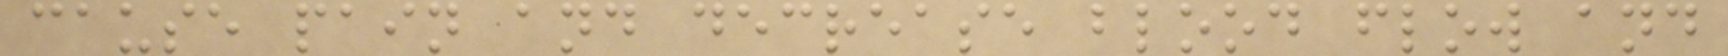cause pain and decrease blood flow and
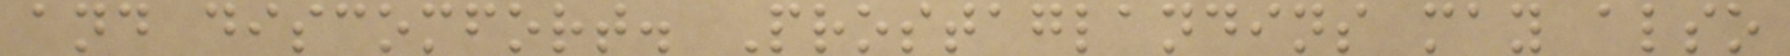and discomfort. Prostaglandins may also
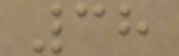38
